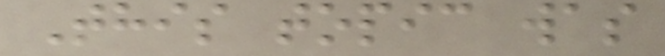This topic was
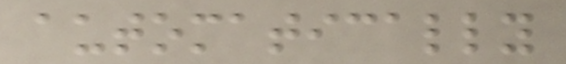automatically
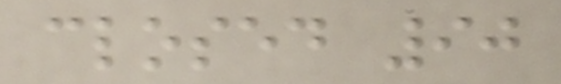closed 90
